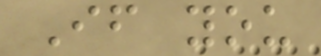If you
